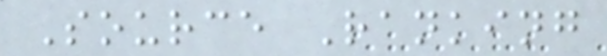Source Ranking
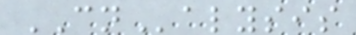CNalysis
